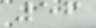56
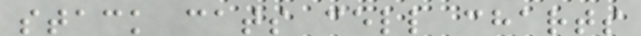stack cats cell charts
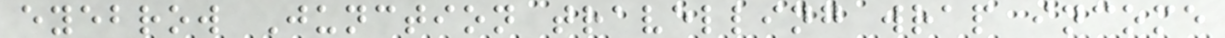eyebrow Junction travelling wrap income
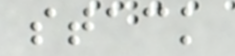stack
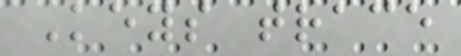Keys trace
